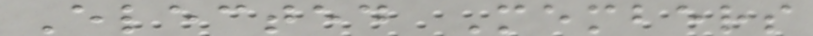Elected Members
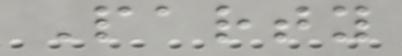Party
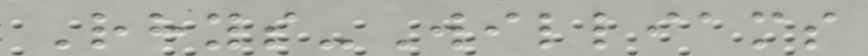Rhys-Williams
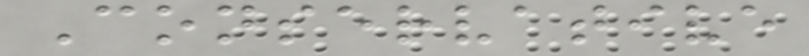Conservative
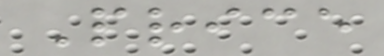Price
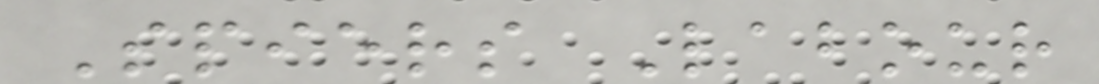Spiers Labour
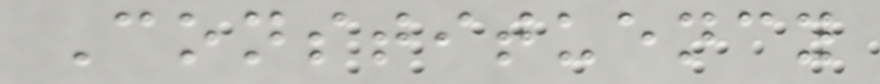Constituency
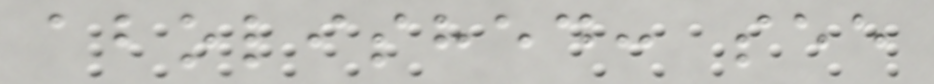abolished: see
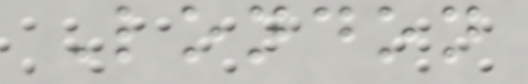London
